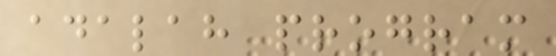adalah program
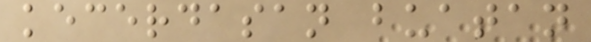kecerdasan buatan
